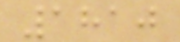1810
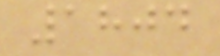1804
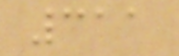311
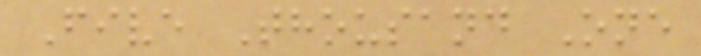Five Thousand One
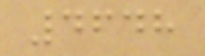4648
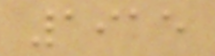1915
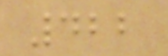422
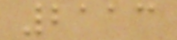2113
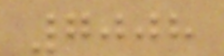7008
